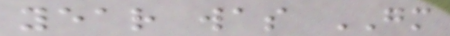year was GM
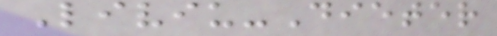Liviu-Dieter
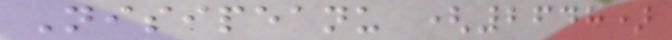Nisipeanu (2648)
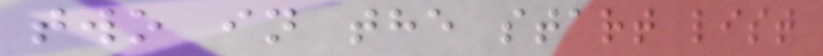two in the start list
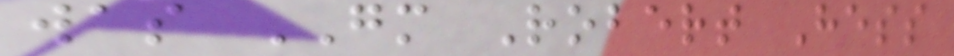was GM Robert Hess
